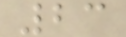23
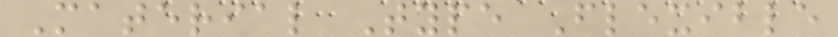Material Type Flexible
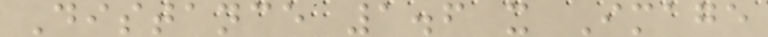Distance 1.6 x Image
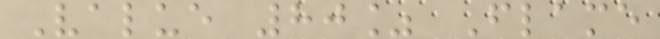Value 80% Flame
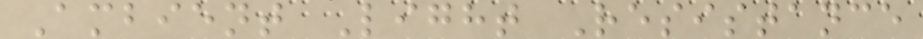Ambient Light Resistance
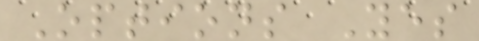Options Yes
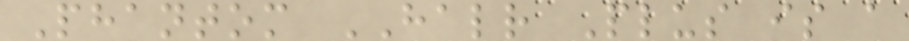Phantom HALR Plus is a
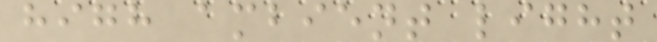high ambient light
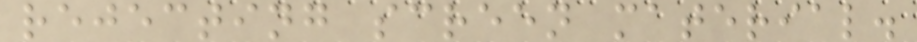rejecting screen material.
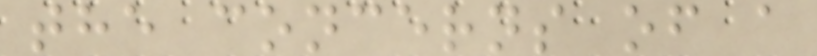the concerns of a
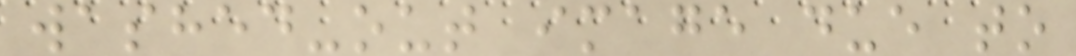washed-out image due to
